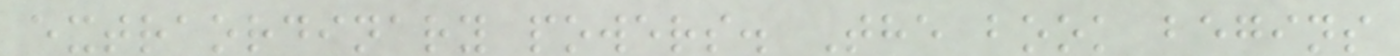extraordinary powers. The book begins
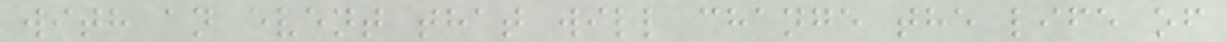with an event that will change the life of
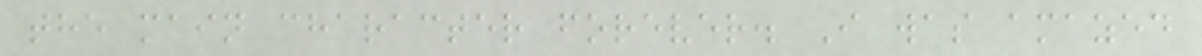the main character forever. I was amazed
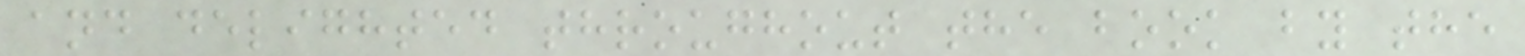and delighted throughout the book by the
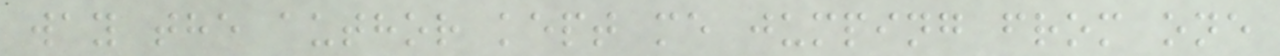way the author kept me jumping from one
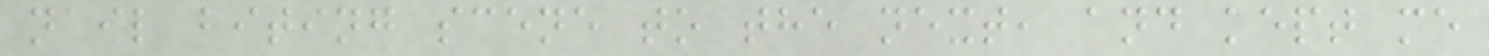nail biting scene to the next, and kept me
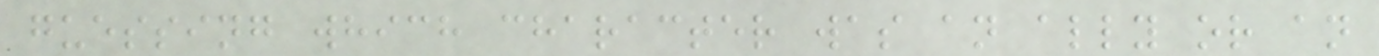guessing which character was an ally or an
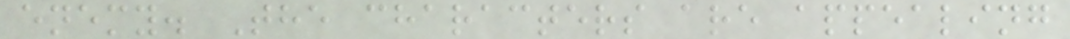enemy. The characters are appealing
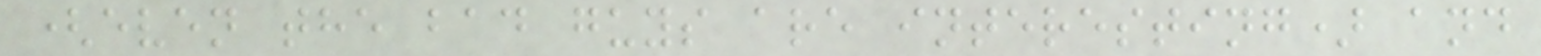(even the bad guys are interesting) and
